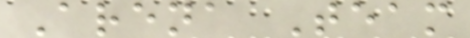Arena Team
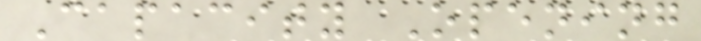Capacity Opening
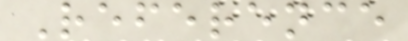Reference
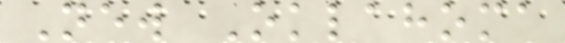New Oklahoma
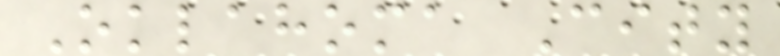Oklahoma City
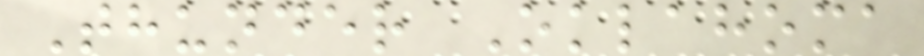Thunder Oklahoma
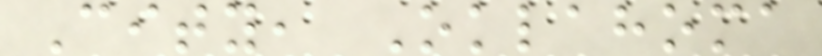City, Oklahoma
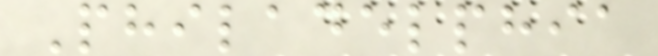Philadelphia
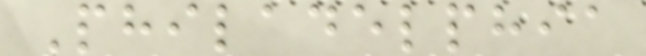Philadelphia
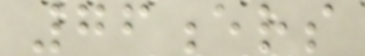76ers
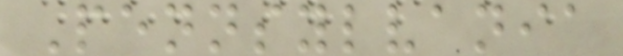Pennsylvania
